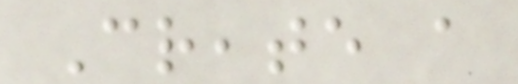Create a
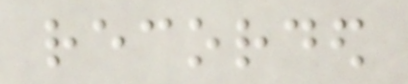recorded
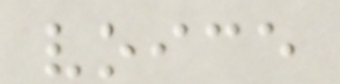voice
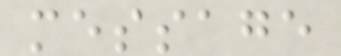message
